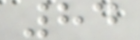84
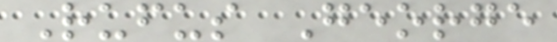Rufus George
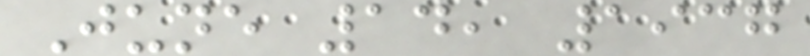June 14, 1937
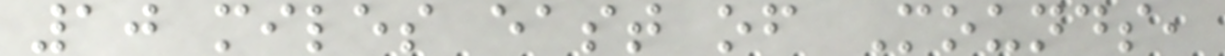10 miles east of Mounds,
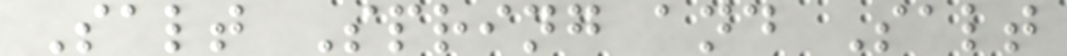Salt Spring and Salt
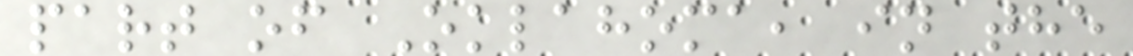part of Oklahoma, in the
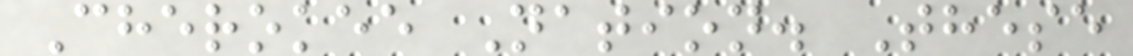Cherokee Nation. These
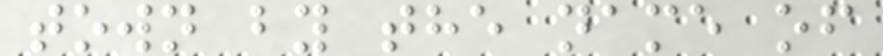town by the name of
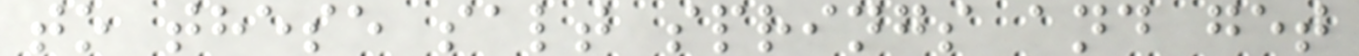to these salt springs and get
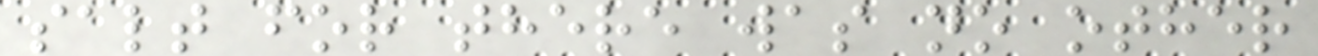salt for there was no other
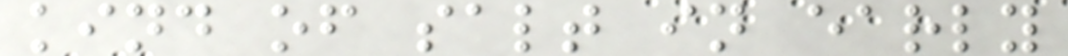kind of salt in early
